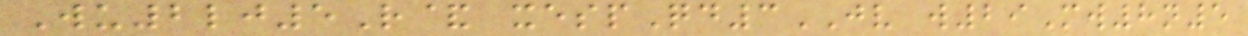Wu2lj5R& xespQd3JV w29Mw8n5
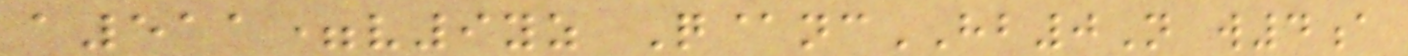a511=v9yz Q@ncHB0N w4a
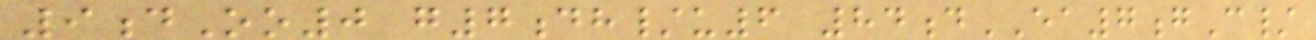9dOo0 g7dh/u6 84dEA7gC/
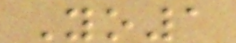Yo1
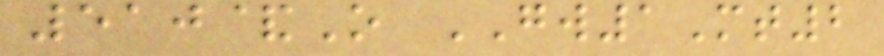510&O GW1Mt2
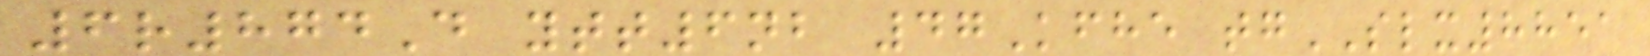6r874D ytt6nb 47Kfhe tgSLX8851
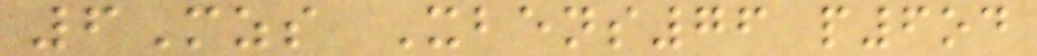6Mzs Xbens76 p6od
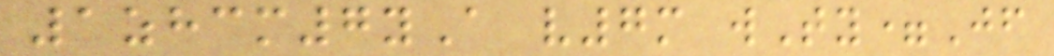1zhcm7yA v7m wTy=Jf
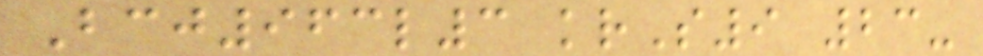Bcj963l3 krS9 23-
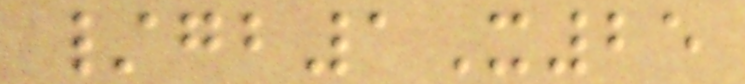/gb1X25
